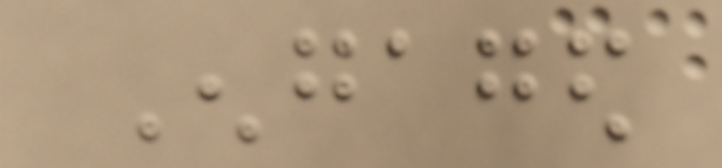Engaged
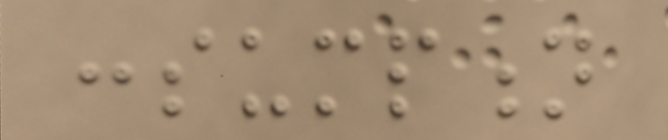consumption
